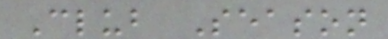Club Season
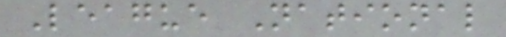League National
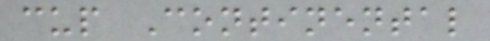cup Continental
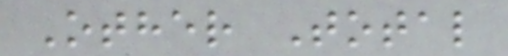Other Total
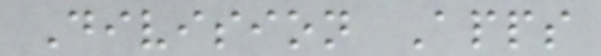Division Apps
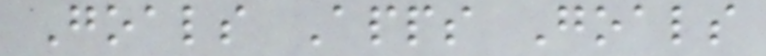Goals Apps Goals
